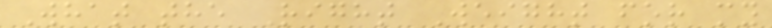What the Right Weight for my
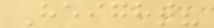Height?
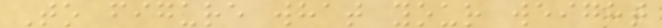To figure what your weight
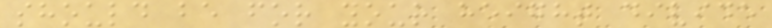should be for your height divide
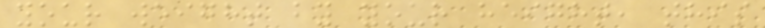your weight by your height, this
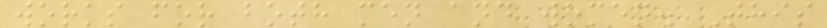works for both men and women. This
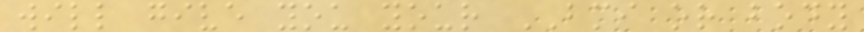will give you your BMI or body
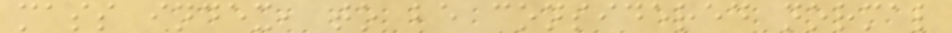mass index, to be considered normal
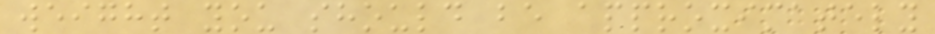weight you should be approximately
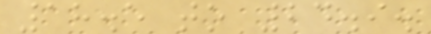18.5 to 24.9.
